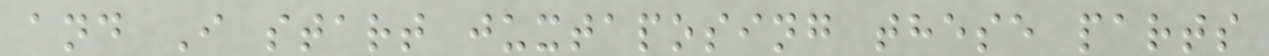and I start juxtaposing these parts
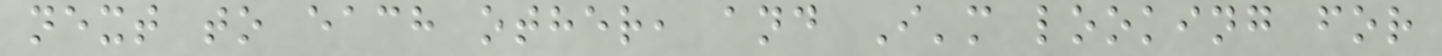next to each other, and I'm looking for
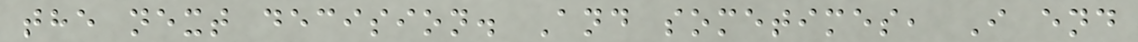the next decision. And sometimes, I end
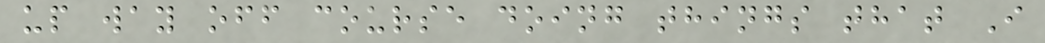up way off course doing things that I
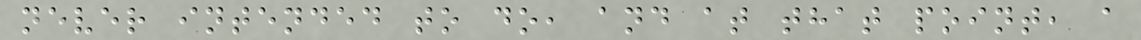never intended to do, and at that point, a
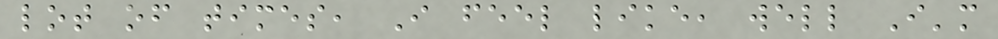lot of times, I feel like, well I'm
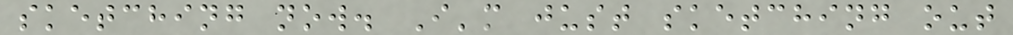sketching now. I'm just sketching out
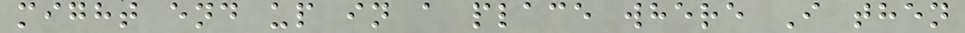might end up in a place where I then
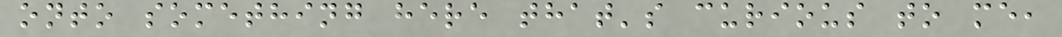onto something here that's curious to me,
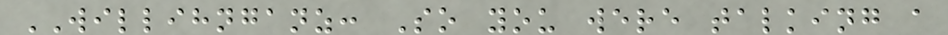WILLIHNGANZ: So you were talking a
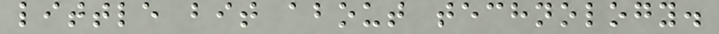little bit about technology.
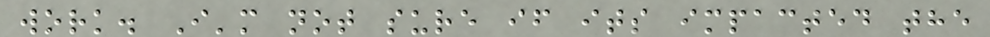work. I'm not sure if its impacted the
